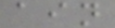ain
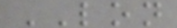LON
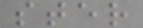ster
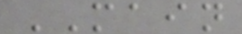MAIN
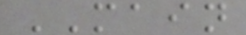MAIN
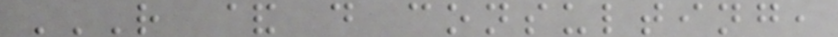R & D CONSULTING,
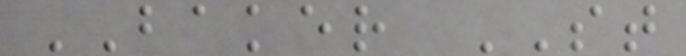BAKER ST
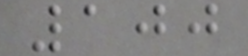100
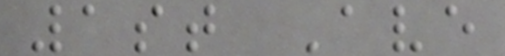1st Ave
